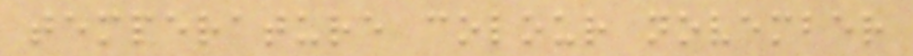temperature colour november
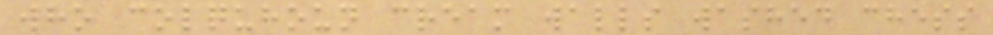who colquhoun cream walls washed chess
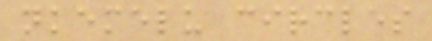nkemelu circles
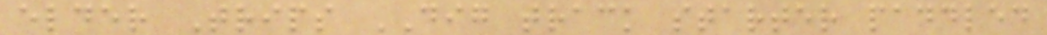elder Trips DIG track starter paddled
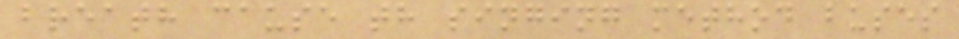breath cause th singing method buses
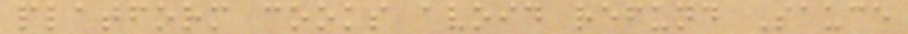platform cooks avoid refund Sauce
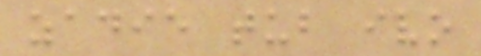zadie tub ivo
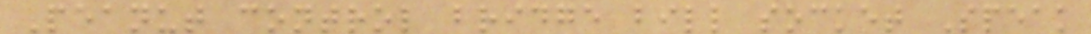Peanut control bridge bill socket Speak
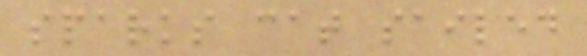sparks cat sailed
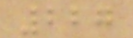227
